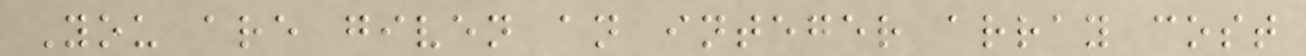You are given an integer array cost
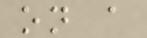on a
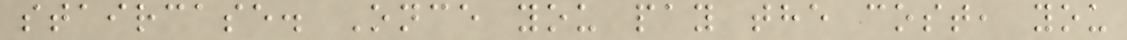staircase. Once you pay the cost, you
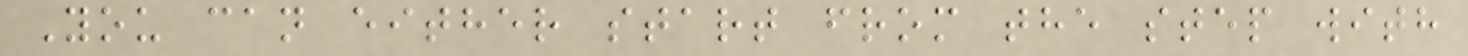You can either start from the step with
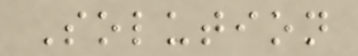Solution
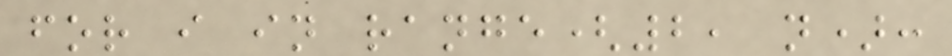for i in range(2, n):
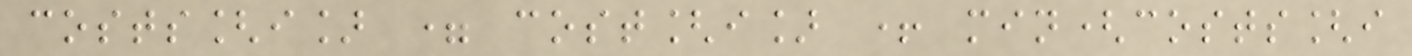costs[i] = cost[i] + min(costs[i
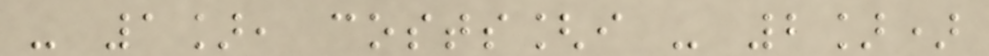- 1], costs[i - 2])
